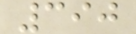390
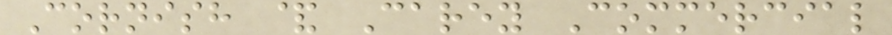Cornish & Carey Commercial
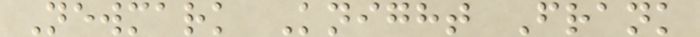Newmark Knight Frank
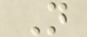N
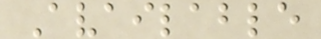Available
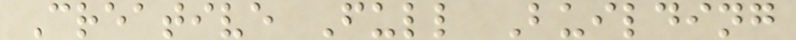Creative Full Building
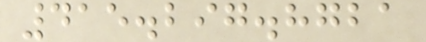415.297.8721
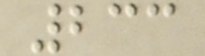233
